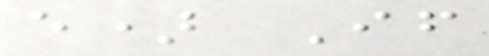e) If
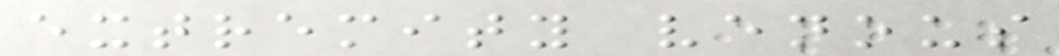extremity venous
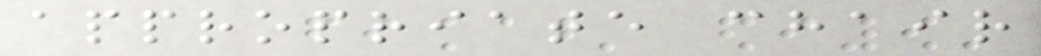appropriate chair
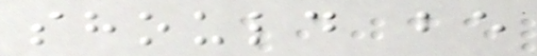should be
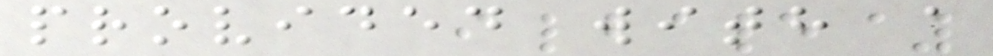provided with a
